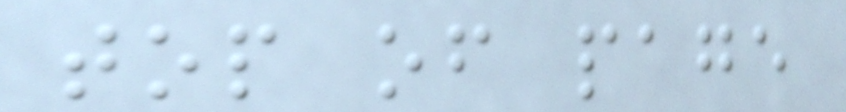top of page
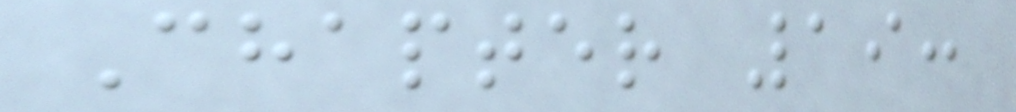Chapter 19:
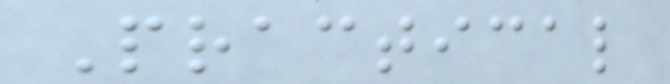Practical
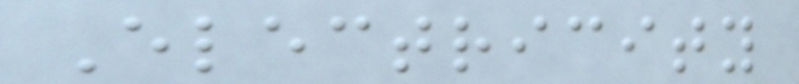Electricity
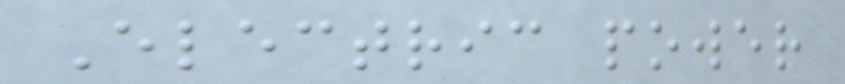Electric power
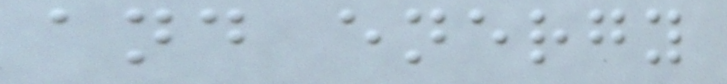and energy
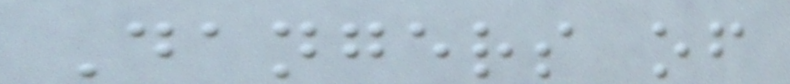Dangers of
